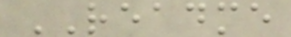README
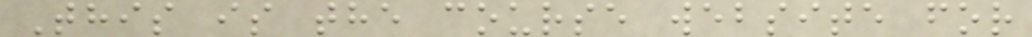This is the course website for
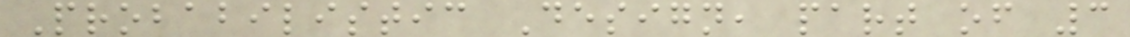Probabilistic Design, part of 3
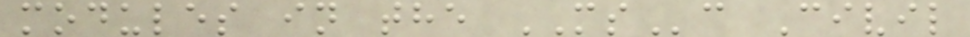modules in the MSc Civil
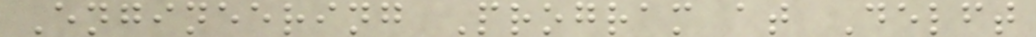Engineering Program at Delft
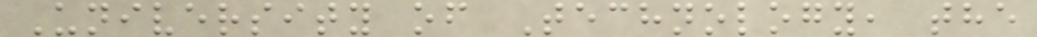University of Technology, the
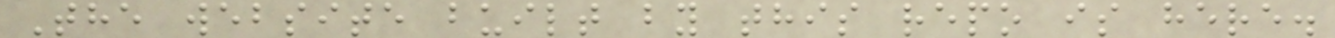The website built by this repo is here.
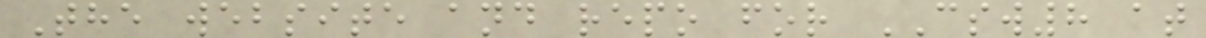The website and repo for CSW8 at
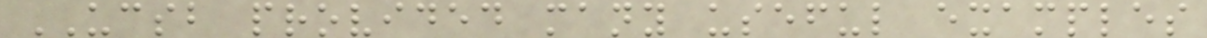UCSB provided many useful examples
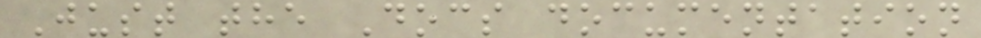Just the Docs documentation
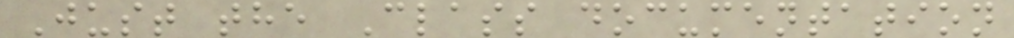Just the Class documentation
